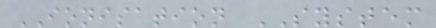IONISATION SYSTEM
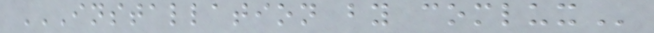INSTALLATION BY COMLUX
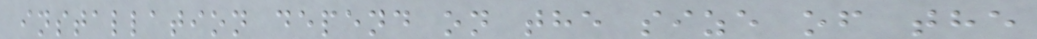installation depend on the size of the
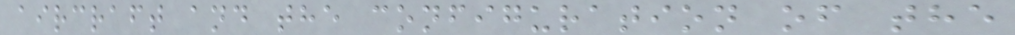aircraft and the configuration of the
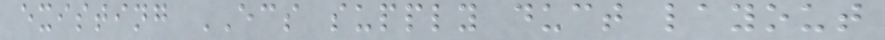existing ECS supply duct layout
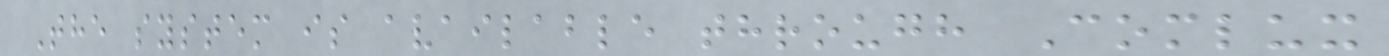The system is available through Comlux
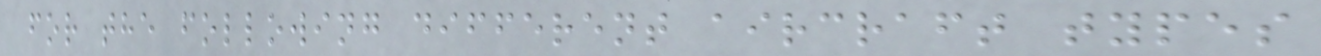for the following different aircraft types
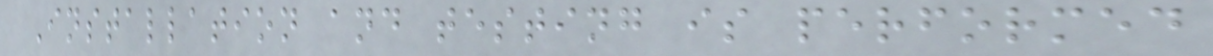Installation and testing is performed
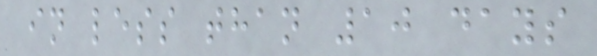in less than 10 days
